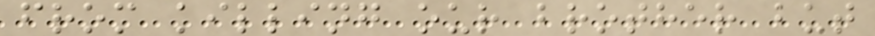from killing our brother but
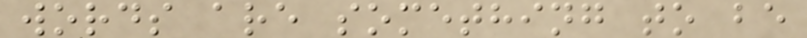words are something to be
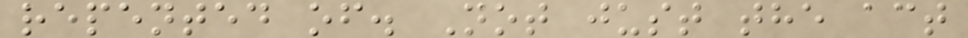repented of. Not just the act
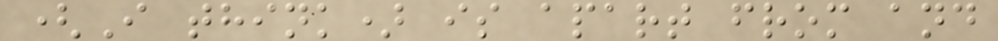(I think) is apart from and
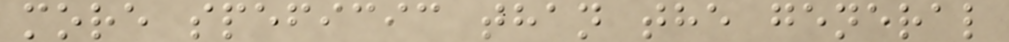more speficic than the general
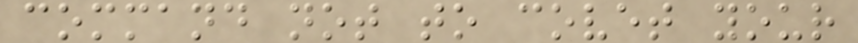command not to covet your
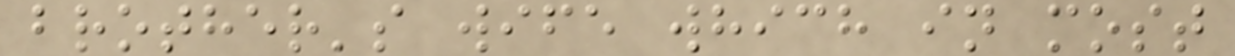brother's wife which in most
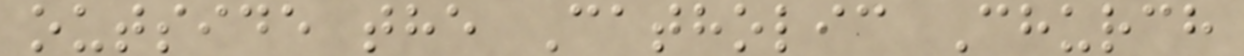outside the Catholic Church
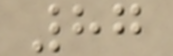87
